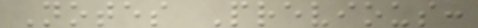Notes Previous:
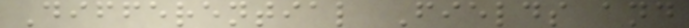Differential Fields and
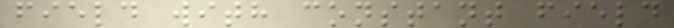field with constant field
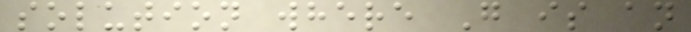solution where G is an
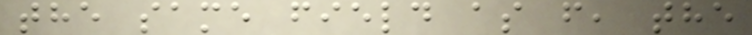the same field as f, the
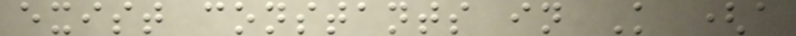exist constants in K (a
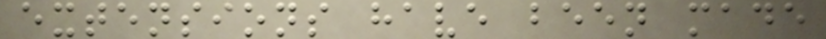extensions have been made
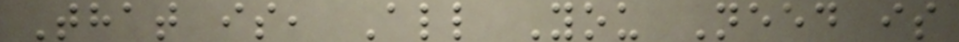That is, All You Need is
